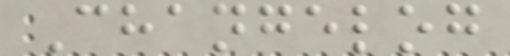Changelog
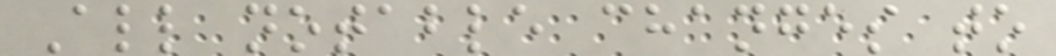All notable changes to
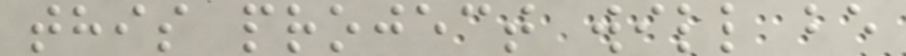this project will be
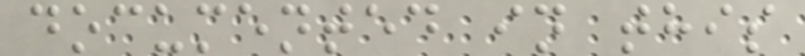documented in this
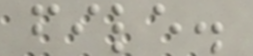file.
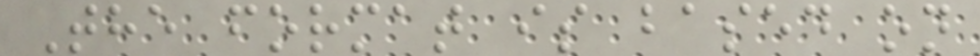The format is based on
